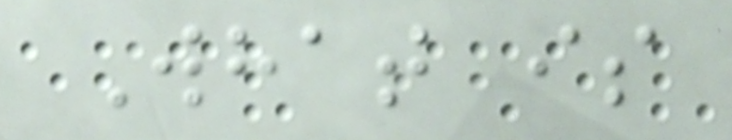What is
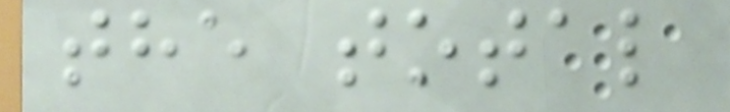the total
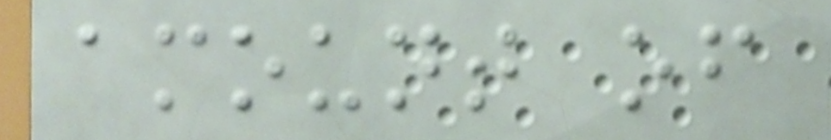amount of
